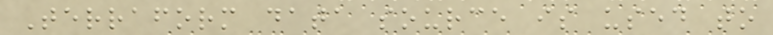Terraform data source is used to
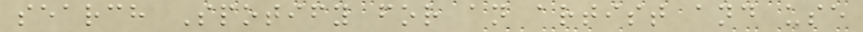search Spotify for an artist and use
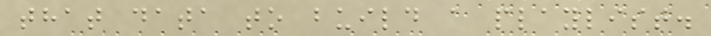that data to build a playlist.
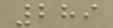289
